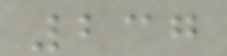237
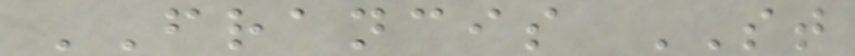FRANCIS ST
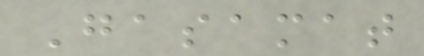Gasamat
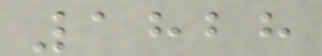1828
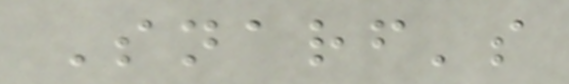Snarf's
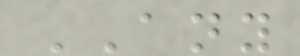ANY
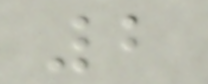2
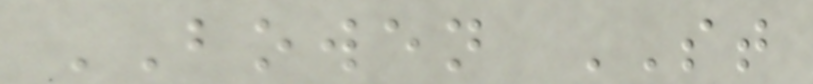BOWEN ST
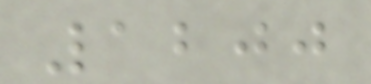1200
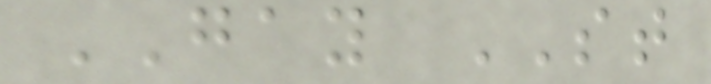GAY ST
